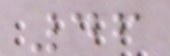46
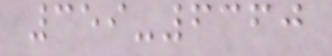359-6360
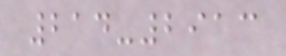214-2913
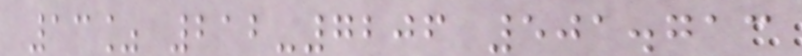13% 212-7206 501.713
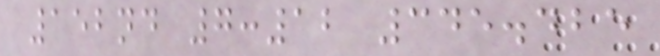152nd 7:12 345.425
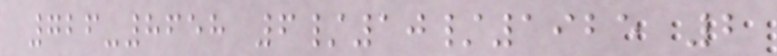726-8658 6/10/1925 2
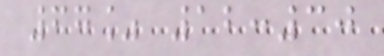67% 12:30
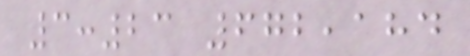3:23 672,184
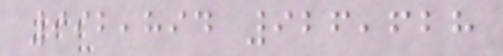992,894 926,628
